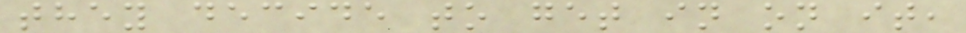they decide to get in on it,
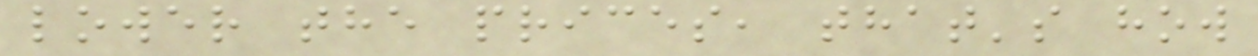lower the prices, that's how
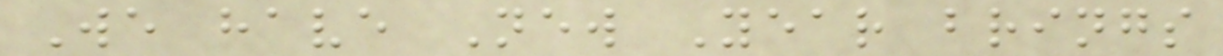We have New Year brings
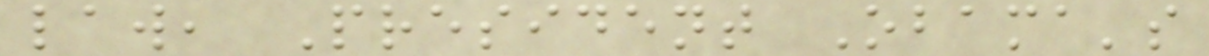law, President Obama's
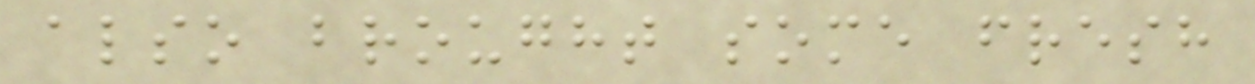also brought some fresh
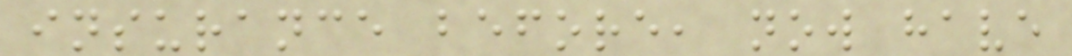insurance before, now have
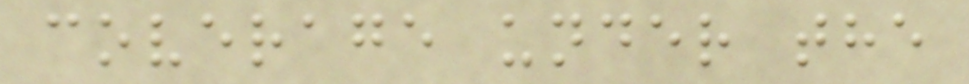coverage under the
